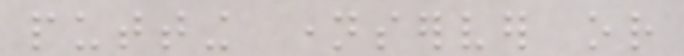putting nameserver or
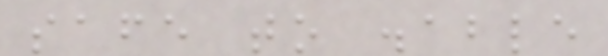safe to disable
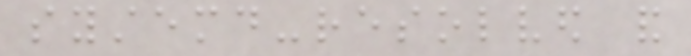systemd-resolved and
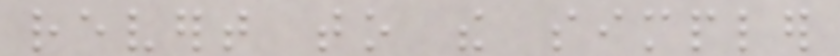revert to the simpler
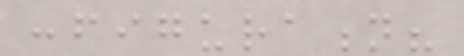configuration?
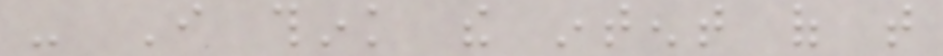- I think the intent of that
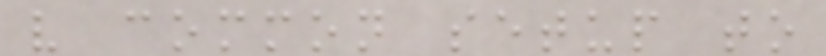very common setup to
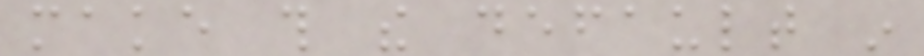make this the default in
